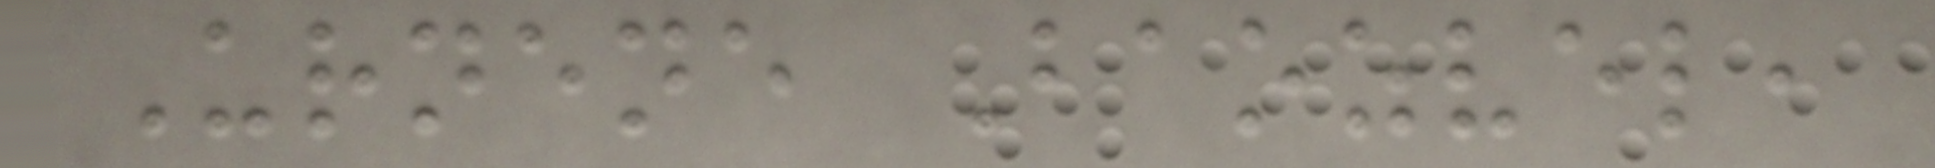Urnene Baozvel,
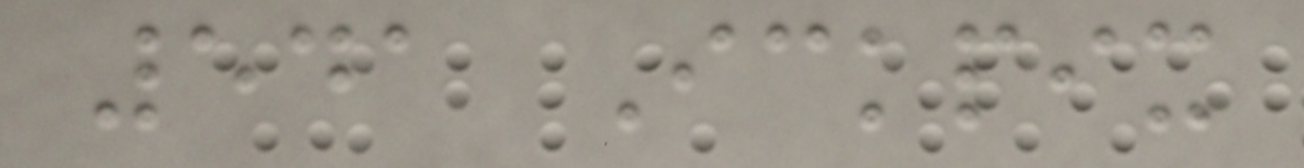541 Ickpix
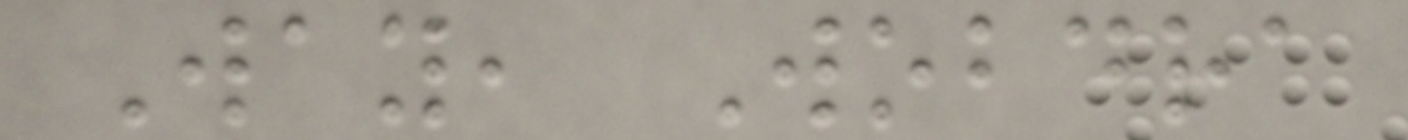Way, Wobdra
